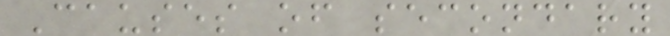Causes of secondary
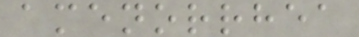amenorrhea
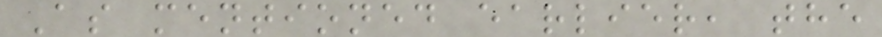As mentioned earlier, the
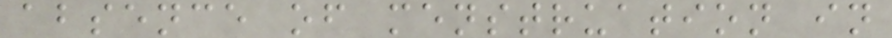absence of menstruation in
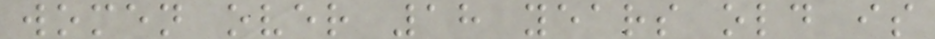women over 18 years old is
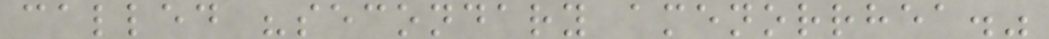called "secondary amenorrhea."
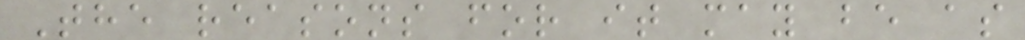The reasons for it may be as
